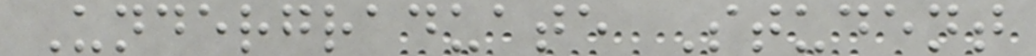Undergraduate Student
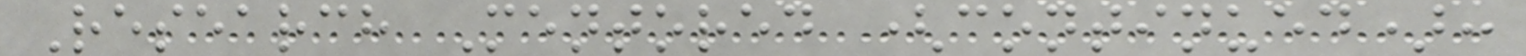Research Mentored (continued):
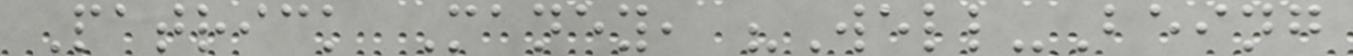Patrick Maney, "Well-Being
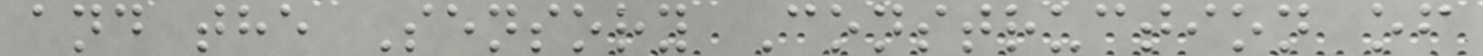and the Sensory Construction of
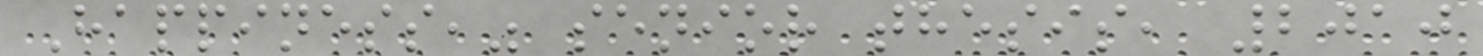Happiness," senior thesis, 2010
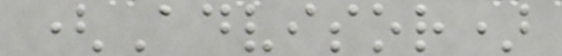(Advisor)
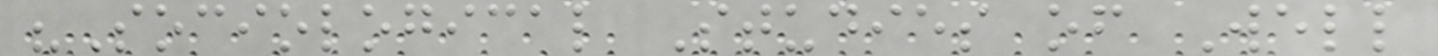"Sociological Studies of Well
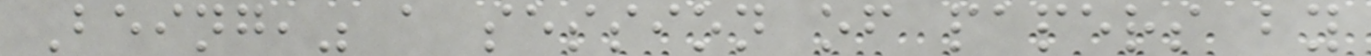Being," a session of papers by
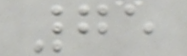75
